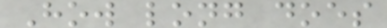How long does
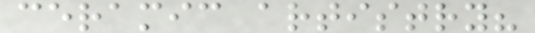ceramic artistry?
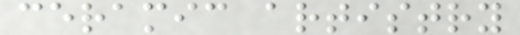ceramic artistry
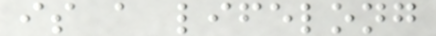is a lifelong
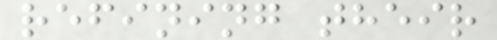refining their
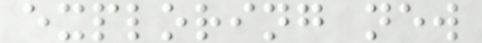exploring new
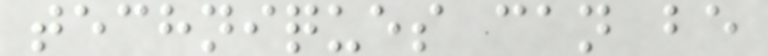techniques can be
